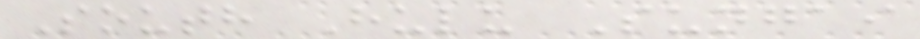South Hulu Sungai
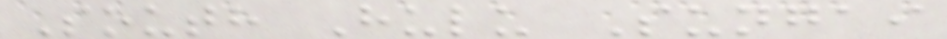South Hulu Sungai
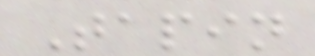Tapin
